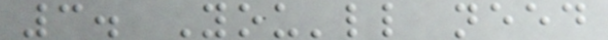3. You'll need
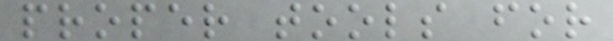proper tools for
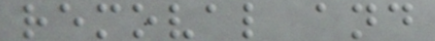removal and
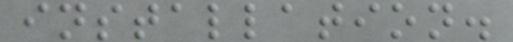installation.
